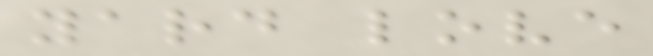yard love
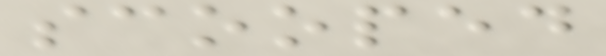scooped
